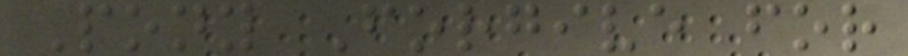Pony Forgive for
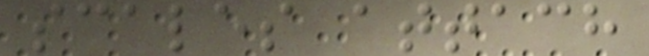scales attach
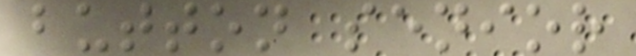button senior
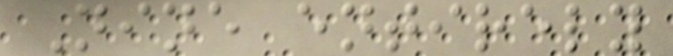Nine entirely
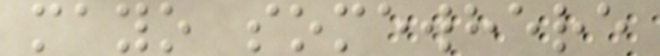mayo somewhere
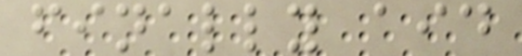finally aid
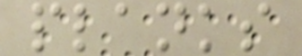planks
